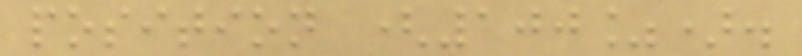position (100%).
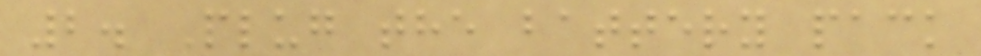2. Plug the battery pack
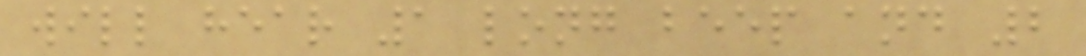will hear 1 long beep and 2
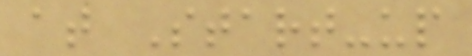at Start-up
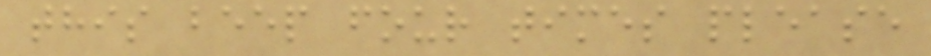this beep four times please
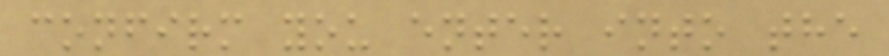confirm you enter into the
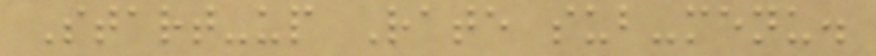Start-up Rate sub-menu.
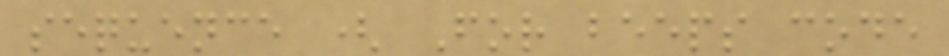sequence ( For beeps code
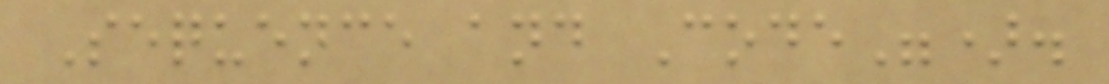Sequence and Code").
